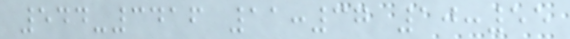544-3416 11:37 10:55
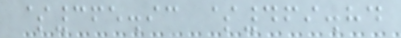$365.93 $469.84
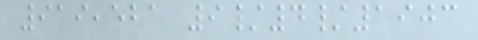919,521 9/4/1903
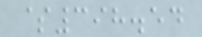$398.54
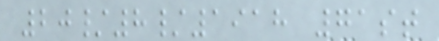20/8/1918 71st
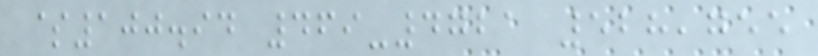$100.94 469-4721 528,755
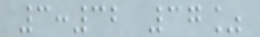3:32 37%
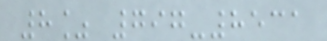8% 797-8531
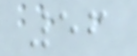56
